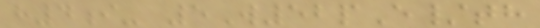h4i- 5W52pE/th
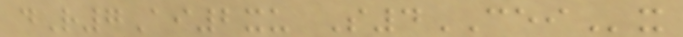dR7Ai2xu S4CEIx
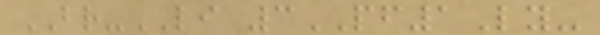BR-LI 3PF1Ly-
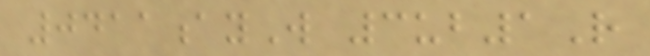0411ayW 3ub1R
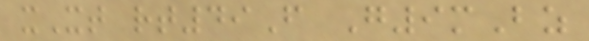xXt rt49F G9mBz
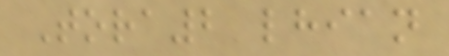Tora2 lhian
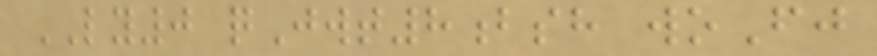LY0 qJwt8bsh woFj
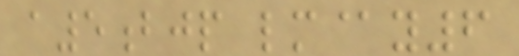a5bjp lm@y6
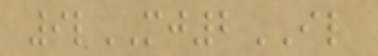9lMJ2IL
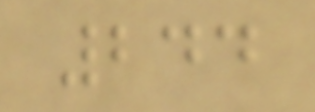244
